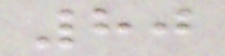80
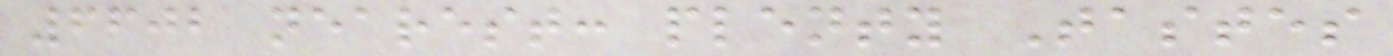6602 nearest: plenty Tastes
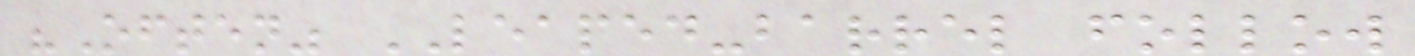"Often" LEAPED-barrel follow
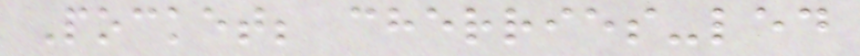Pocket; cherries-led
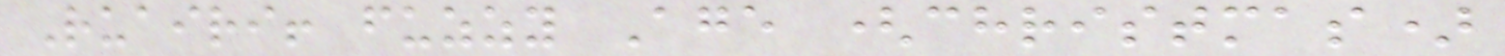Ruairi! fuzzy Age (christmas)
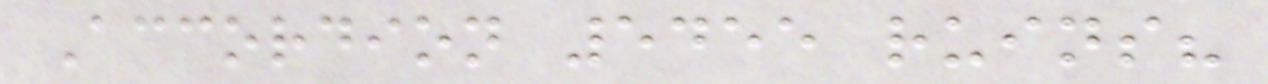Accordion 5455 ruins?
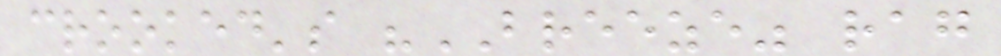crooked's "BREEZE" rag
